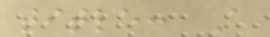title: A
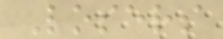Losers
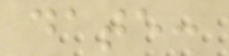date:
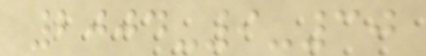2004-9-30
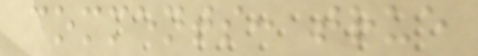comments: true
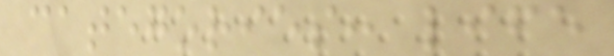categories: life
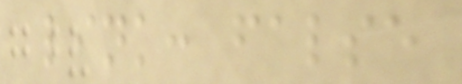link: false
